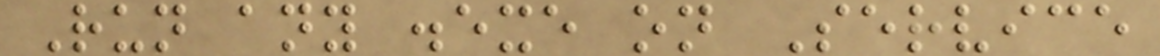Run any .exe on Service
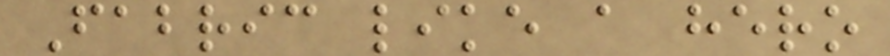Fabric like a hero
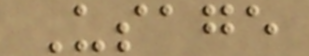Usage
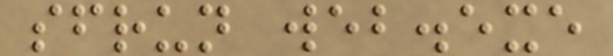sfrun web.exe
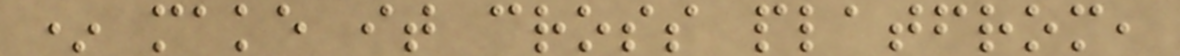* make it cross platfrom,
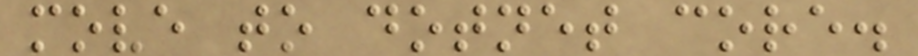move to dotnet core.
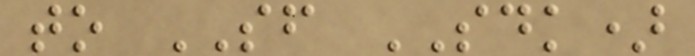to SF SDK)
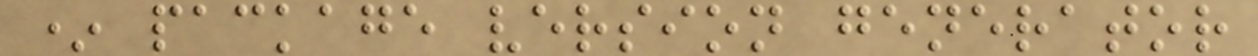* package version generator
